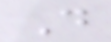D
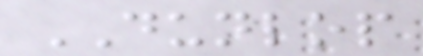DUNLOP
